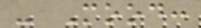- Mood:
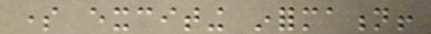some exciting information!
